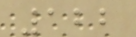122
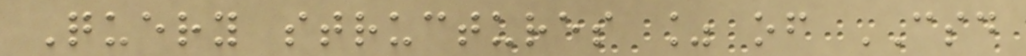Query structures % of CSD
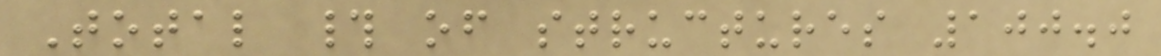Total # of structures 100.0
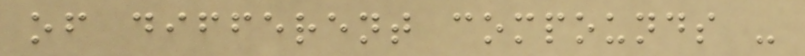of different compounds -
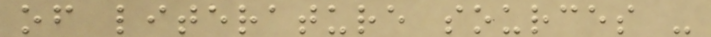of literature sources -
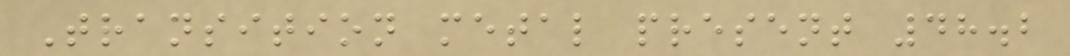Transition metal present 48.2
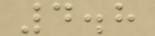4.8
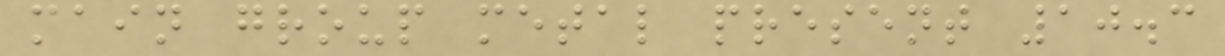main group metal present 10.3
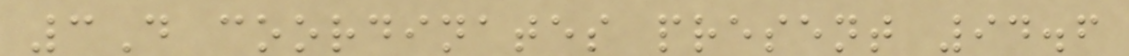3D coordinates present 94.6
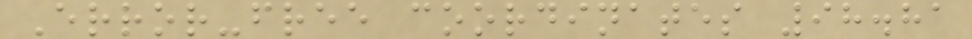Error-free coordinates 98.81
